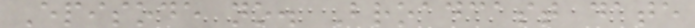Episode no. Broadcast date
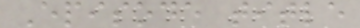Episode title
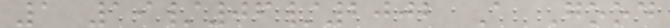1 19/06/2002 A Good
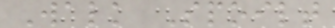Walk Spoilt
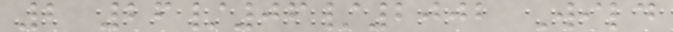2 26/06/2002 Wild
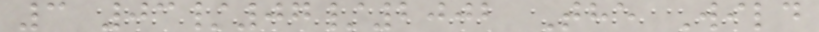3 03/07/2002 The Wild
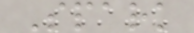Spark
